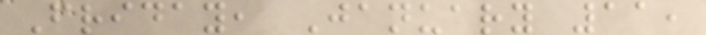Friday, January 11,
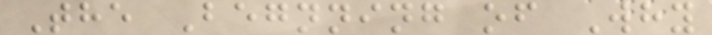The Begnning of Why
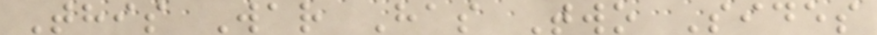This War Has Two Sides
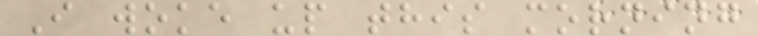I woke up this morning
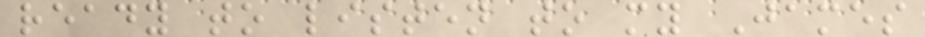ready to listen to my James
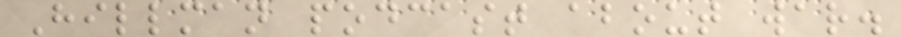Hillman podcast about war.
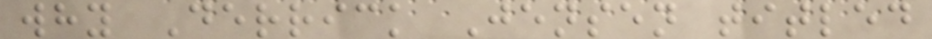why Derrick Jensen titled
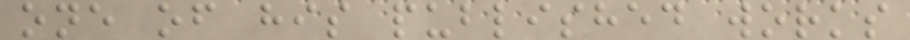one of his published works
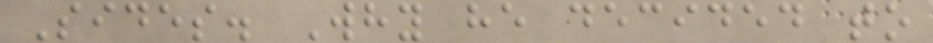Sides. Why he decided to
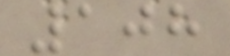108
